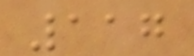117
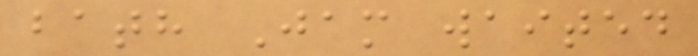bath Jam waited
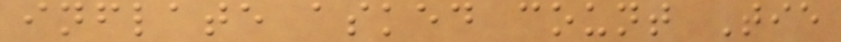inflate asked count Tie
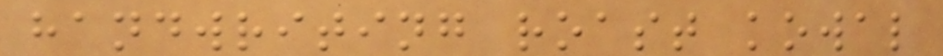handwriting roast kowal
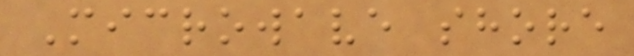Microwave shore
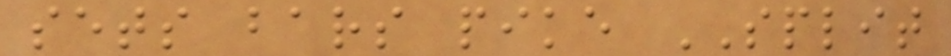sets bars pike SPLIT
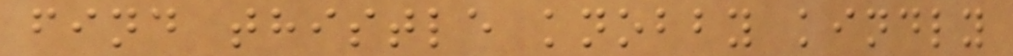find thistle knobby kindly
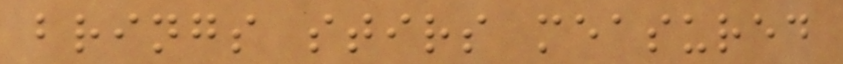brings stirs measured
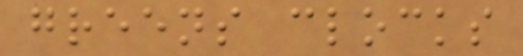greens clocks
